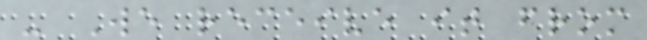- We receive it from
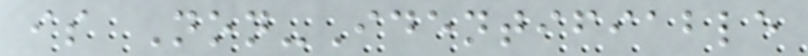is Non-Identifiable
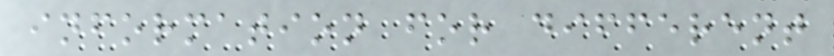information for different
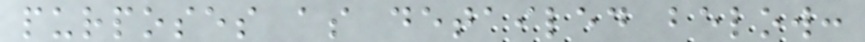purposes as detailed below:
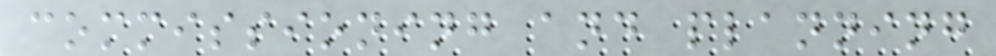commissioning and planning
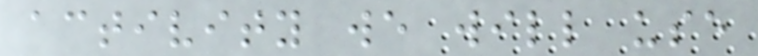activity we will use
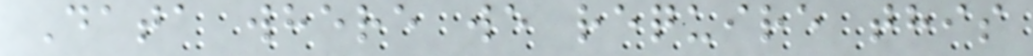Data where we require this
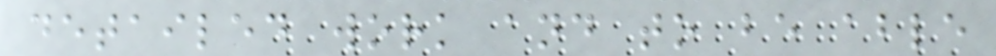detailed work and to be able
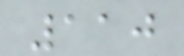110
